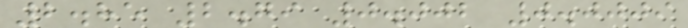2.85 2.79 0.002 0.0009
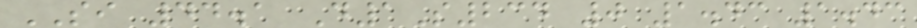SI 44.1 D1S234 0 1.43 1.43
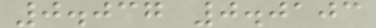0.037 0.0103
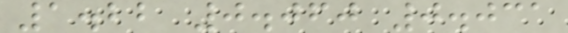1.22 0.060 0.031
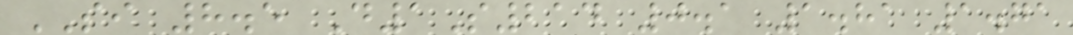SI 8.5 D1S214 0.1 1.81 1.71
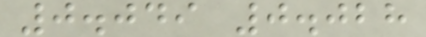0.049 0.028
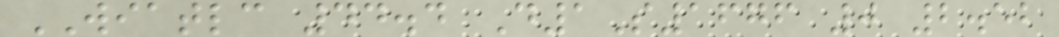WIATLC 44.4 D1S1676 0 2.52
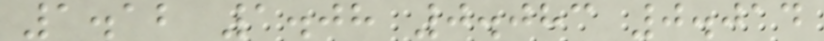1.12 1.08 0.083 0.014
